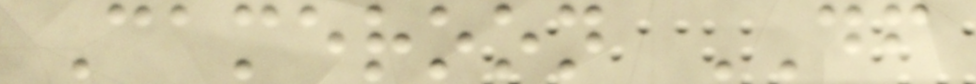Cameroon DF
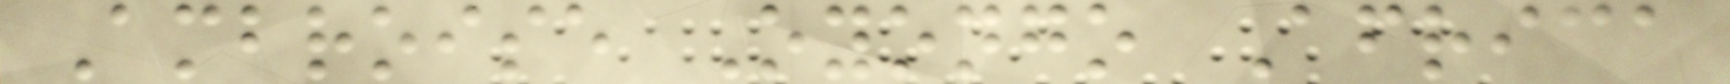Ambroise Oyongo Africa
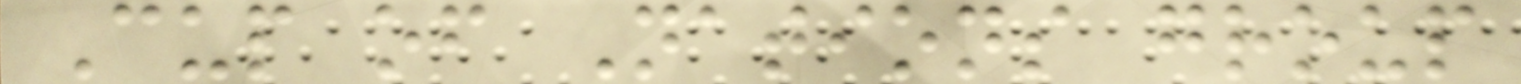Cup of Nations group
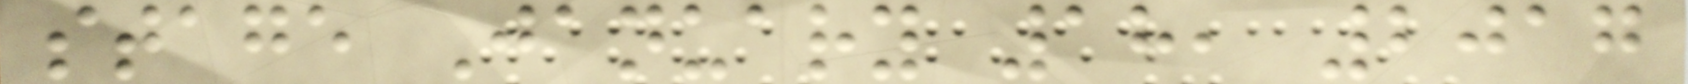stage January 18, 2017
